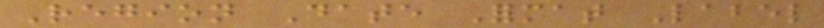Region Date Format Label
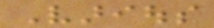Various
